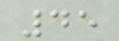45
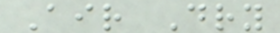Air Dry
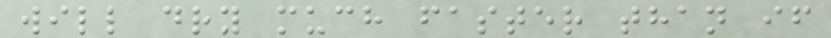will dry much faster than if
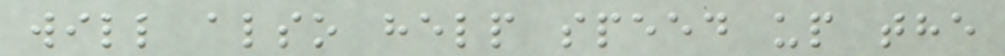will also help speed up the
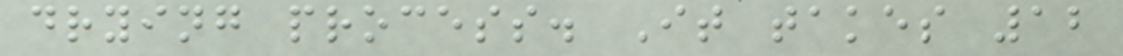drying process. It takes 12
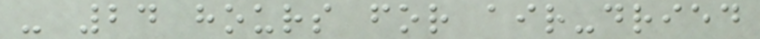- 24 hours for air-dried
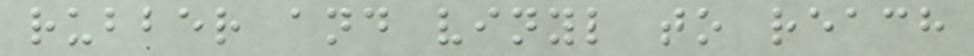rubber and vinyl to reach
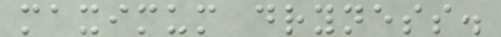maximum dryness.
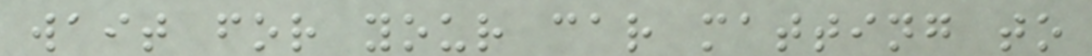wait for your car matting to
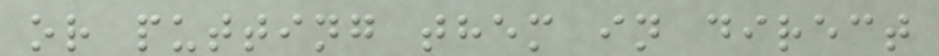or putting them in direct
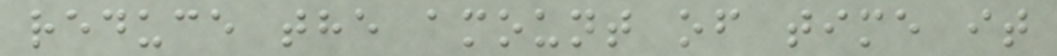reduce the amount of time it
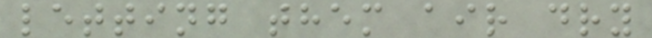letting them air dry
